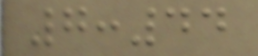7:44
